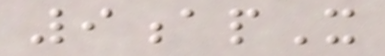9apX
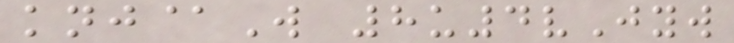knj@W 8u4vJyw
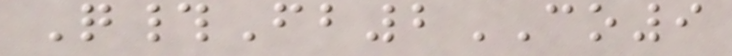Q#Fb2CO9
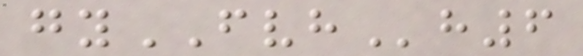gyFVHh6
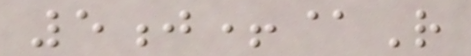5j+@R
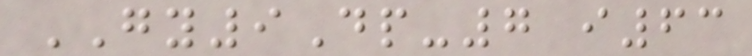GY9Dp-7 i63
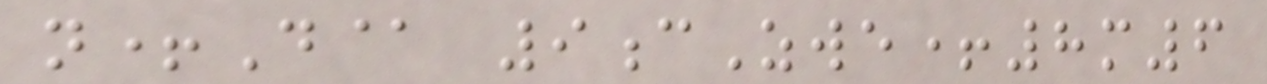n+D@ 9cZwe+8m6
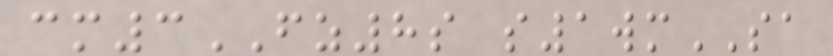cm3FZ8s s1wmSA
